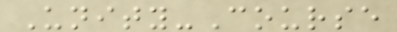Unity-Course
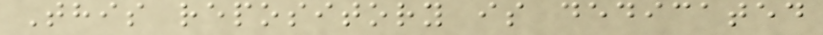This repository is dedicated
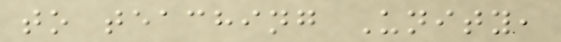to teaching Unity,
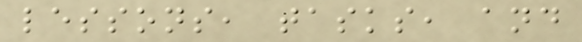lessons, tasks, and
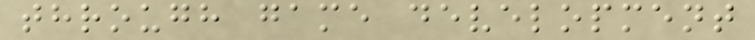through game development
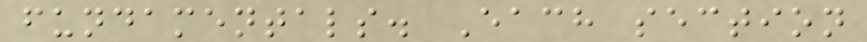fundamentals. Each section
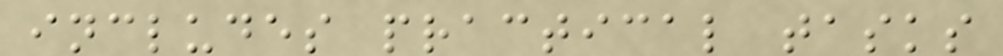includes practical tasks
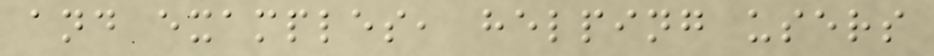and examples, helping users
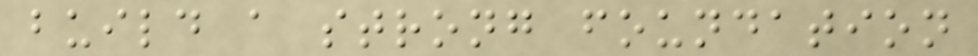build a strong foundation
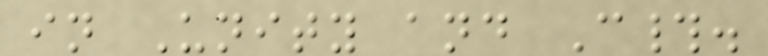in Unity and C#.
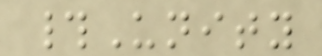#Unity
